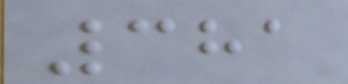381
